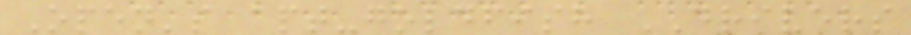Open's apt-goldfish DRIVERS
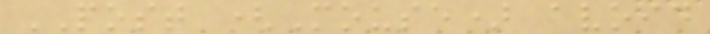POST (Mouse) avoid
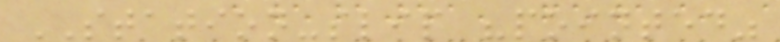STATION-slip "pointed"
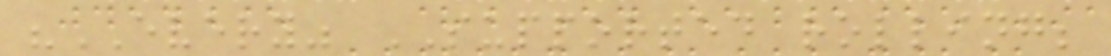"EVERY" SUPPORTED rolling;
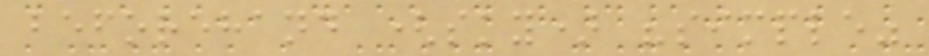beforehand (sky) "simple"
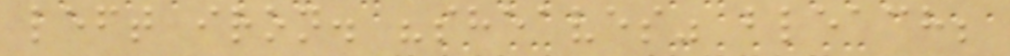left iron. "sheaves" bleach;
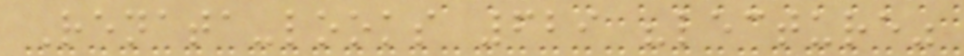Renata-looks 629 "lecture"
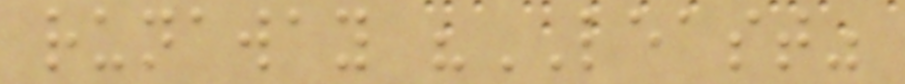runaway "LEAST"
